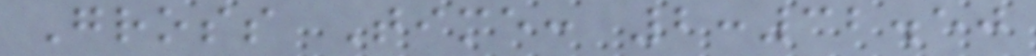Gross Time: 2:32.50
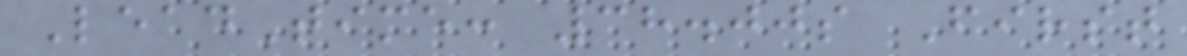LeadTime: 38.00s First
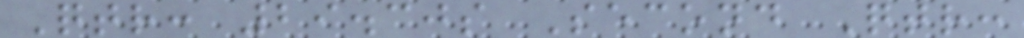Qtr: 29.30s Second Qtr:
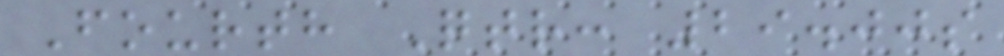Fourth Qtr: 29.00s
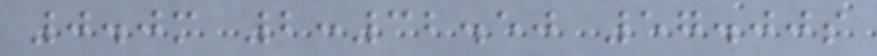0.0m 2:32.50 57.00s
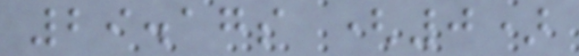29.17s (0)
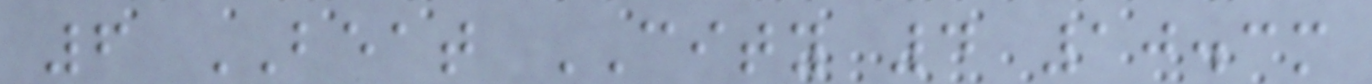6 BEAT CITY 4 10.3m
